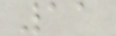11
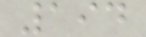194
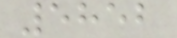5852
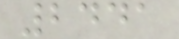2441
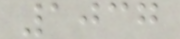1037
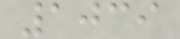1039
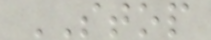STOP
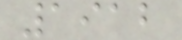1912
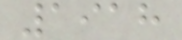1918
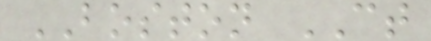BOSTON CT
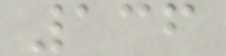136
